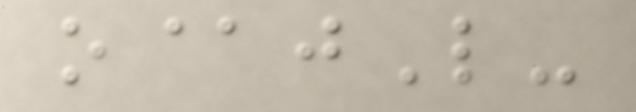o@jL-
